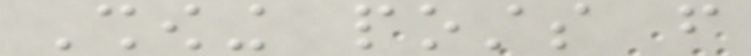Showing posts from
